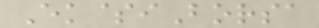Ek$iBorsa
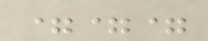===
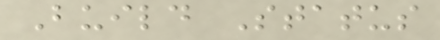Build Status
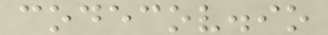codecov.io
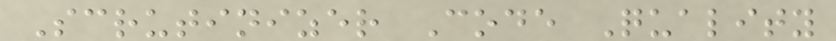Scrutinizer Code Quality
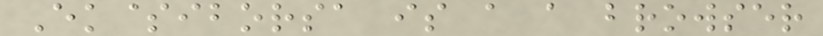Ek$iborsa is a a browser
